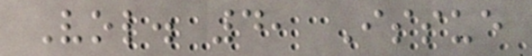Vol. 4, Issue
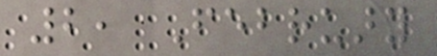2, February
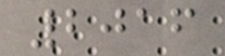2016
